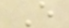E
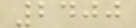2400
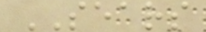SEARS
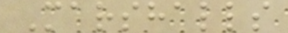Marshalls
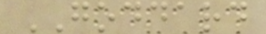GODDARD
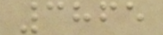3865
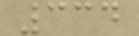334
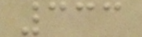333
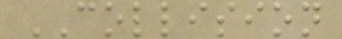COLLISION
